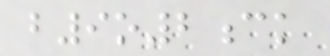b9o2ck
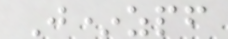J*zpf
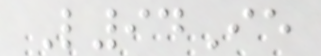L94Ie
